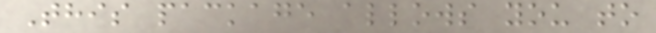This package allows you to
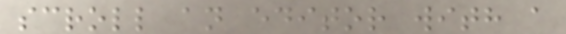scroll an editor with a
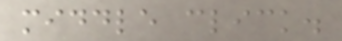middle click.
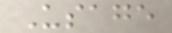Usage
